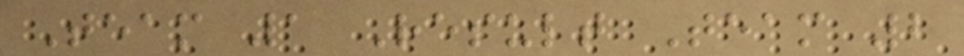Team 1 Result Team 2
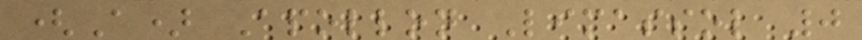(A) Apollon Limassol 0
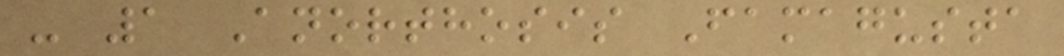- 1 Anorthosis Famagusta
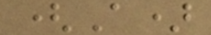(A)
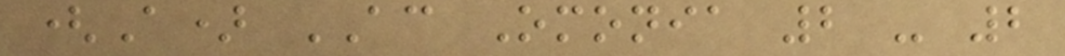(A) AC Omonia 2 - 2
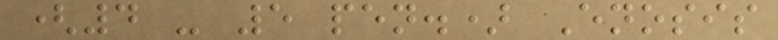(4 - 5 pen.) Enosis
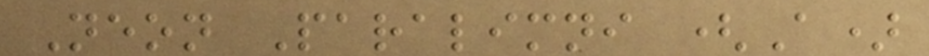Neon Paralimni (A)
